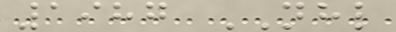1987 NHL
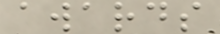awards
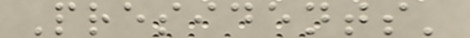Presidents'
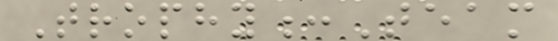Trophy:Team
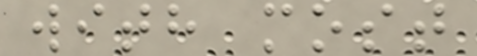with most
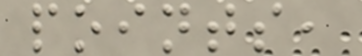points,
